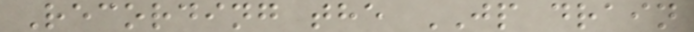Recording the JP drain
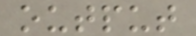output
